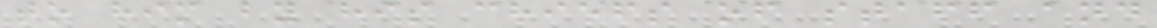to him by his chiefs of staff and
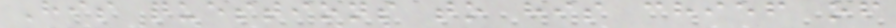His questions to his chief of
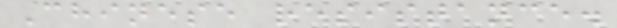Chinese resistance.
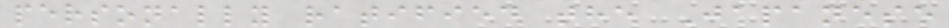personally ratified the Japanese
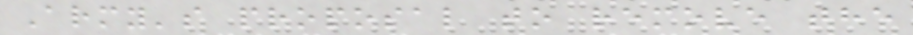Army's proposal to remove the
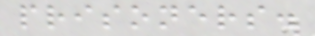prisoners.
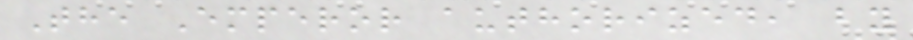The Emperor authorized, by
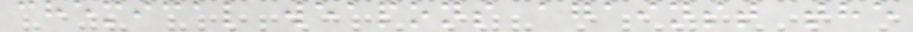chemical weapons against the
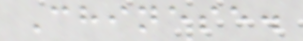Chinese.
